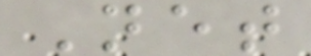Net
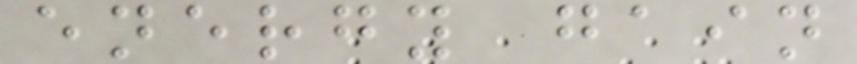energy gain
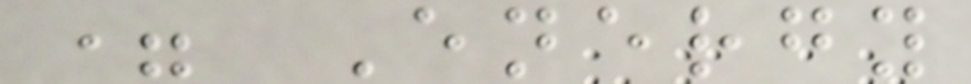= Energy
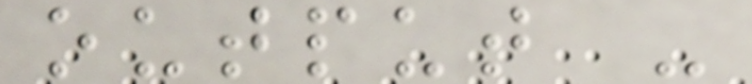output -
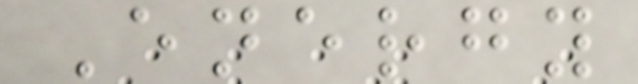Energy
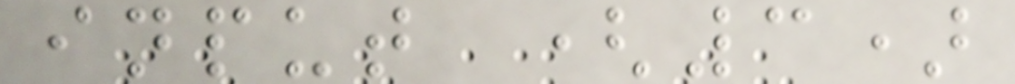input (3)
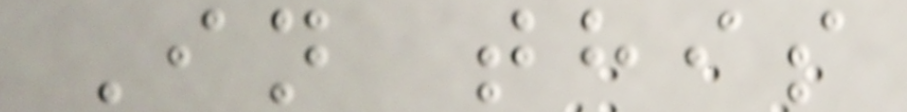In this
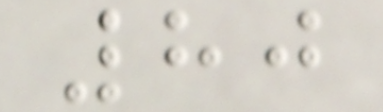80
